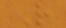R
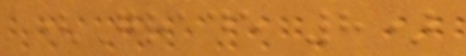(Grade 8)
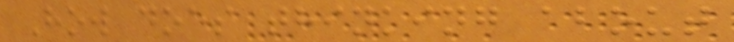How does thinking about
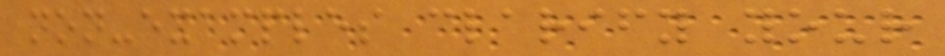non-examples clarify your
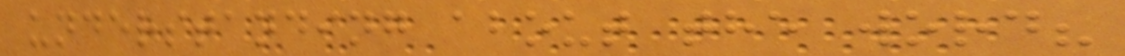understanding about the word?
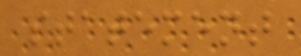statement
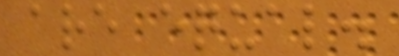are equal.
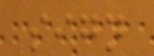sign
